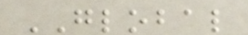GLOBAL
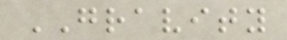GRAVITY
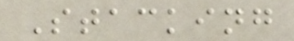Stacking
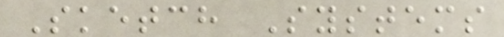Sketch Systems
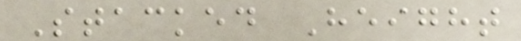Stacked Height
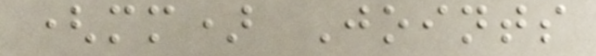(mm) Joints
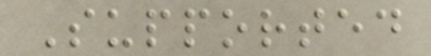Supported
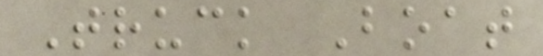Truck Boat
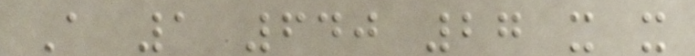A 1 640 27 x x
